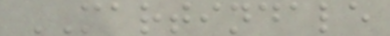MARTINDALE
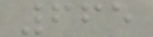665
